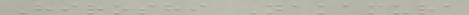Hiroshi Nakamura
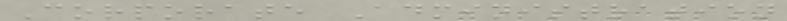Corporate Administration
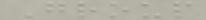Group
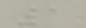1
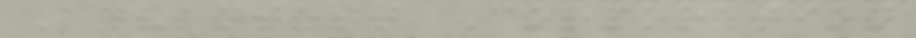Advantest Corporation
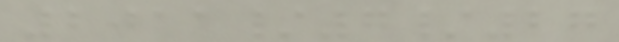2011/7/27
